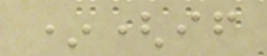*(if
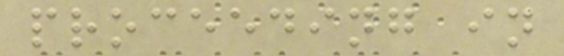proceeding in
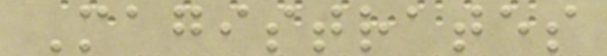Magistrates
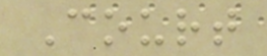Court
